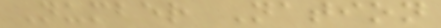Number Nation
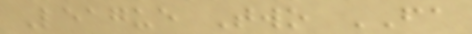League Two FA
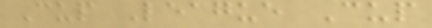Cup League Cup
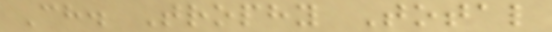Ch. Trophy Total
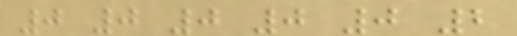0 0 0 0 0 2
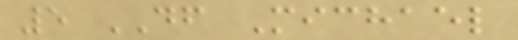5 DF Michael
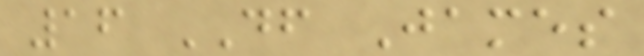16 DF James
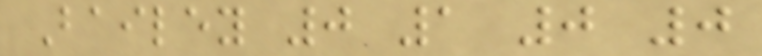Bailey 0 1 0 0
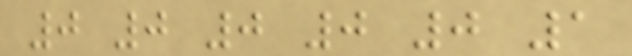0 0 0 0 0 1
